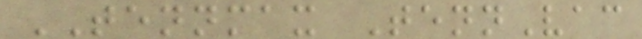TENNMAX TennVac
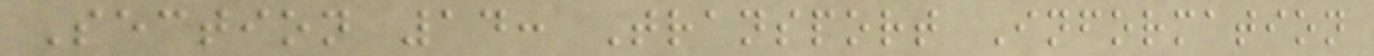Section 14: Transport Information
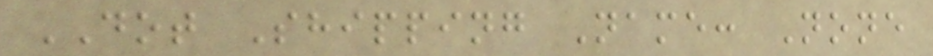DOT Shipping Name: None
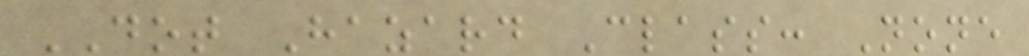DOT Hazard Class: None
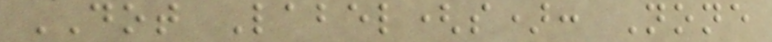DOT Label(s): None
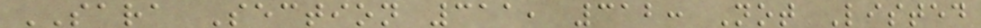SARA Section 311, 312: Not Listed
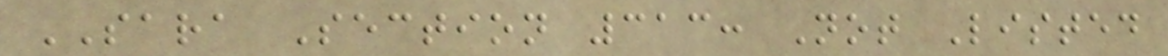SARA Section 313: Not Listed
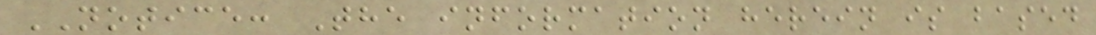NOTICE: The information herein is based
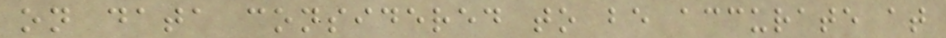on data considered to be accurate at
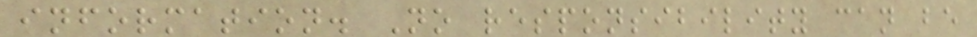information. No responsibility can be
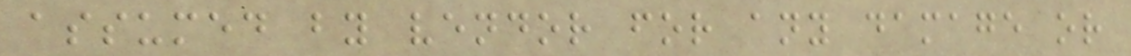assumed by vendor for any damage or
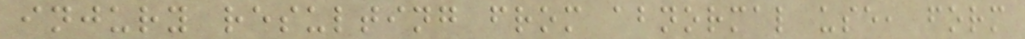injury resulting from abnormal use, form
